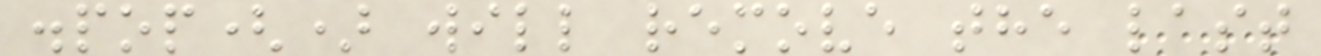.pop() will remove the last
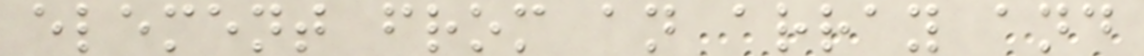element from an array and
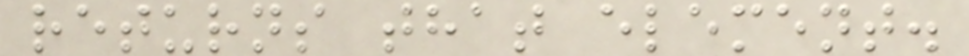returns that element.
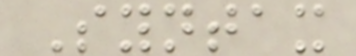Syntax
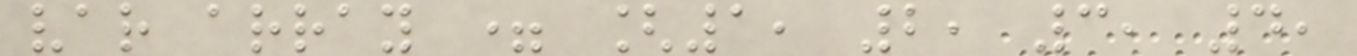var array = [1, 2, 3, 4,
